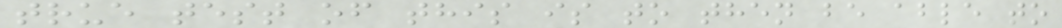true test of this is to then be able to
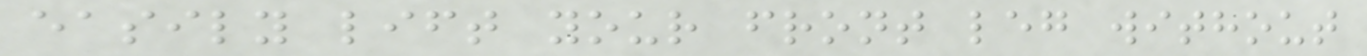easily lift your front leg without
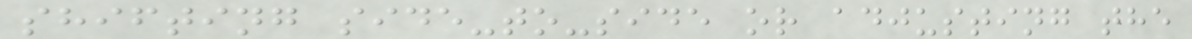shifting side-to-side or adjusting the
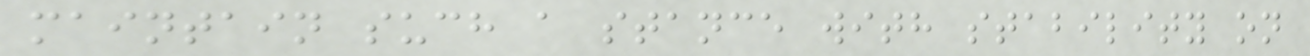maintain such a stance with stability on
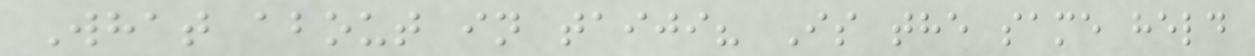What about in taiji? Is the same held
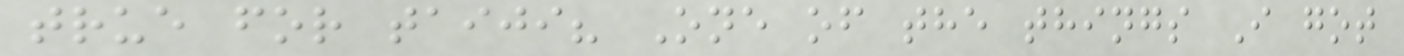true for taiji? One of the things I got
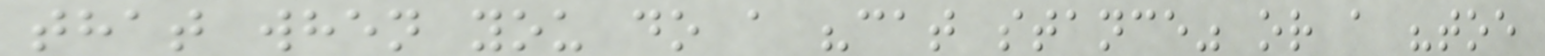that when you do a "cat stance" or a "toe
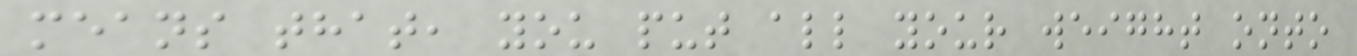means that, you put all your weight onto
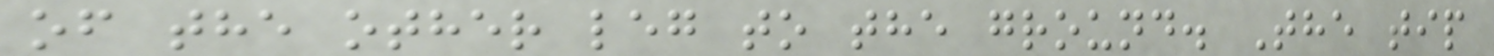of the other leg to the ground. The tip
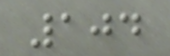104
